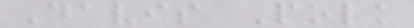Davis Polk
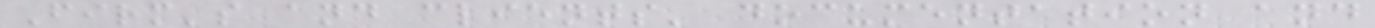Firm's and clients' documentation and
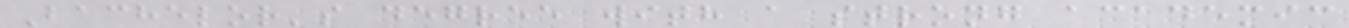Bachelor's degree with a strong academic
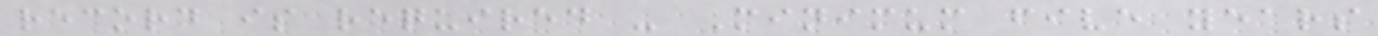record is required - Minimum five years
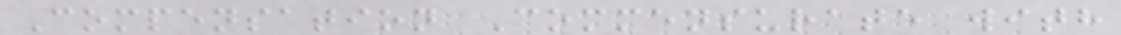Compensation Commensurate with
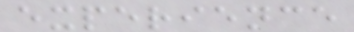experience
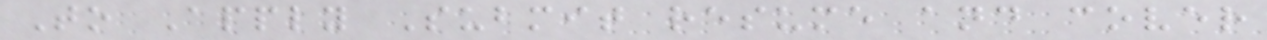To Apply Submit resume and cover
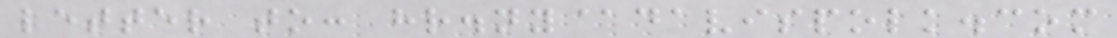letter to: hr.ny@davispolk.com
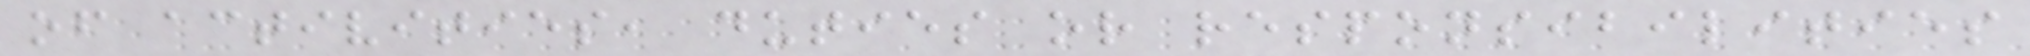of activities, duties or responsibilities
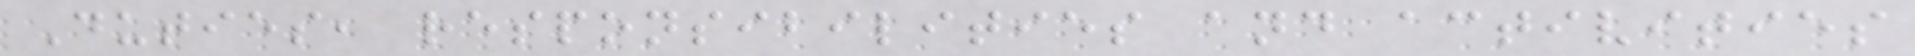Duties, responsibilities and activities
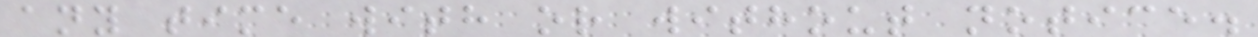any time with or without notice.
